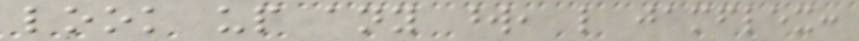look up any word, like jamflex:
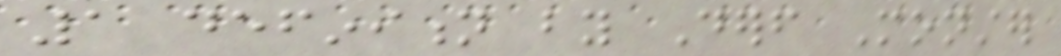1 definition by Derf Monster
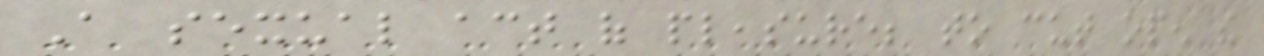A sexual act of pleasure; to cut open the
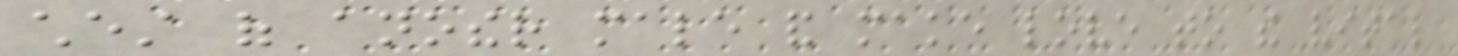chest of another male and make love to the vital
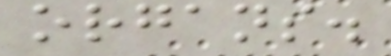organs.
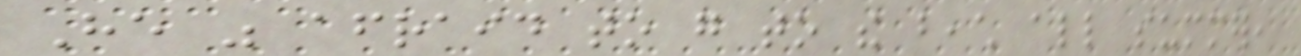He was afraid to go to the beach all summer,
